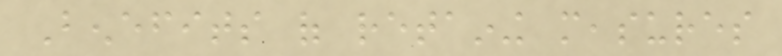Benefits of retaining measures
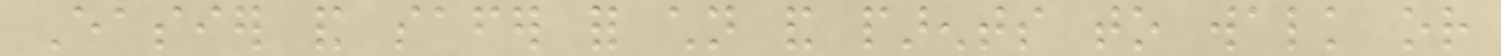Easier and safer for children and parents to walk or
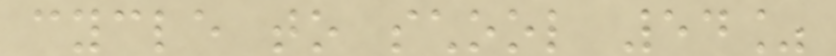cycle to school 54%
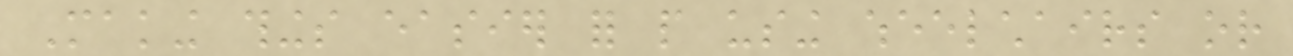Making things easier for people using wheelchairs or
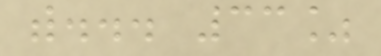with... 33%
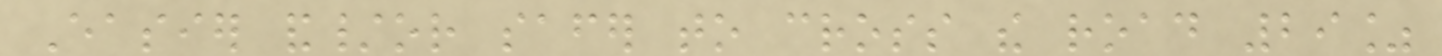Easier and/or safer to cross the road 29%
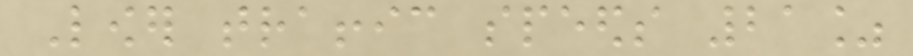Lower traffic speeds 21%
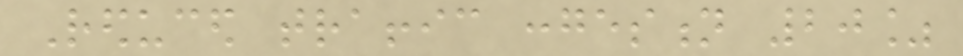Reduced traffic congestion 20%
